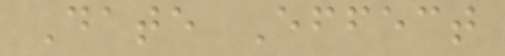Date Effect
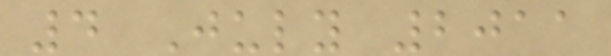4 July 2011
